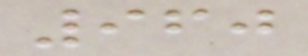960
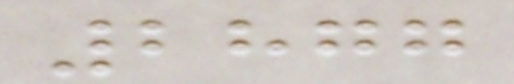2877
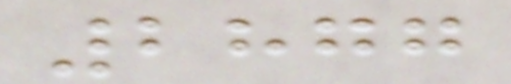2877
